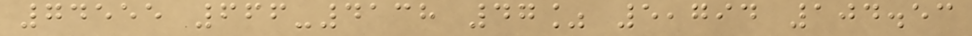74555 666-4138 47% 5,794 104.53
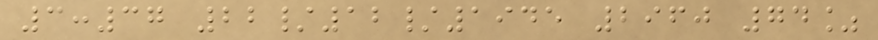3:37 22/12/1945 2960 74%
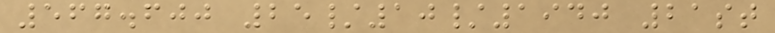567.600 25/10/1940 21st
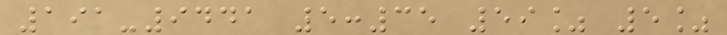191-9441 5:35 59% 5%
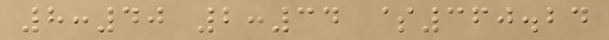8:40 2:34 $360.24
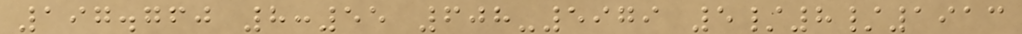197.760 8:55 608-5979 5/8/1913
